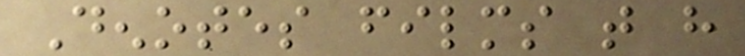Denotes films that have
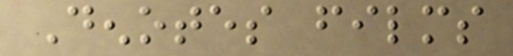Denotes films
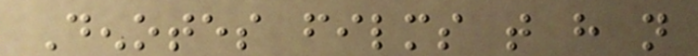Denotes films that have not
